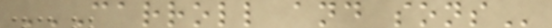CARROLL AND SONS
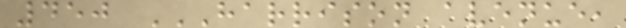450 HARRISON AVENUE,
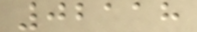02118
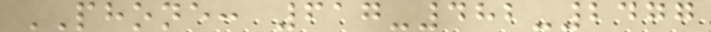PHONE: 617-482-2477
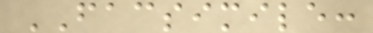FACSIMILE:
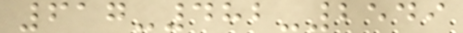617-482-2549
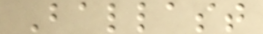Ballast
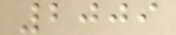2009
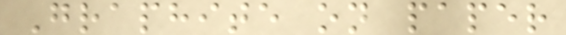Graphite on paper
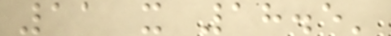11 x 18.5'
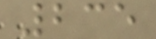235
